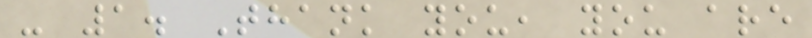- 1. Thank you, you are
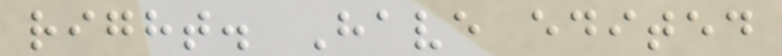right. Have edited
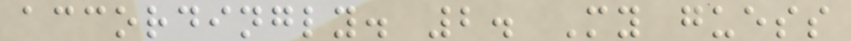accordingly. 2. My guess
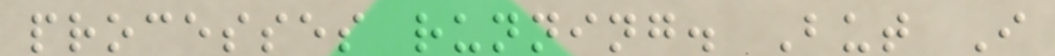processes running. But I
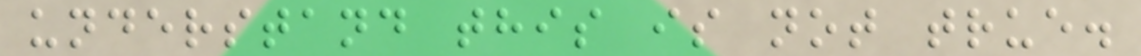understand this is not true.
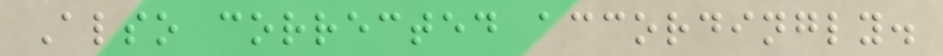Also corrected accordingly.
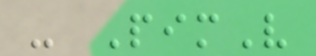- PimV
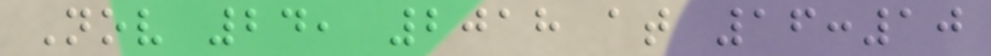Nov 24, 2018 at 16:10
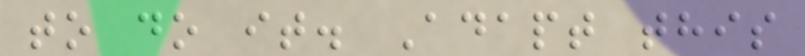to do it. Adapt this
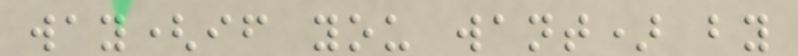way(if you want) by
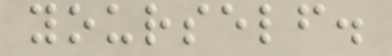yourself.
